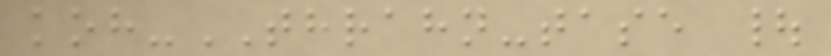koh-THRAHN-tase |
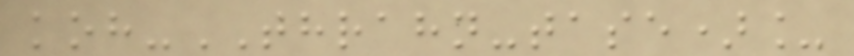koh-THRAHN-tase)_
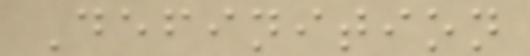Definition
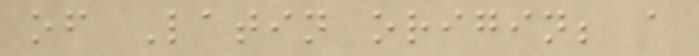of Latin origin; a
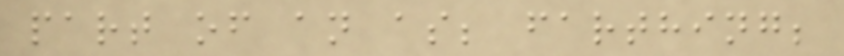part of an as; farthing;
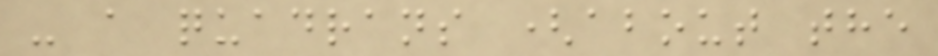- a quadrans (about the
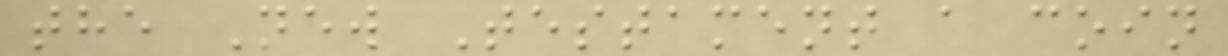the New Testament a coin
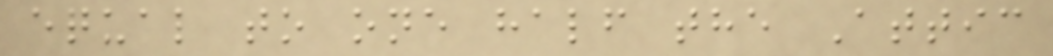equal to one half the Attic
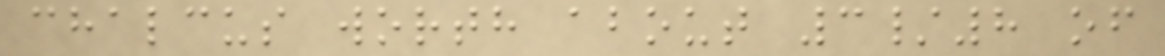chalcus worth about 3/8 of
